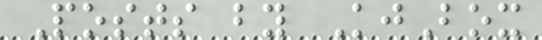Posts by KjBox
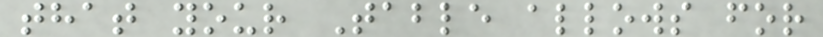that your Table allows for
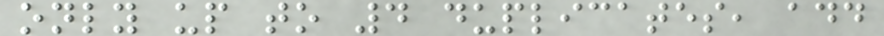only up to 4 duplicates, add
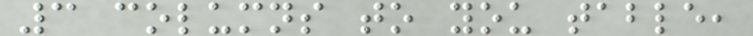3 columns to you table,
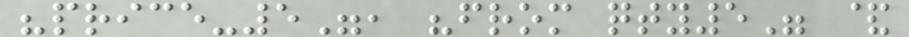"price-5", "from qty5" &
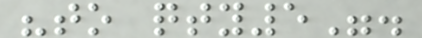"to qty5".
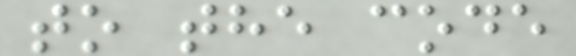to the code
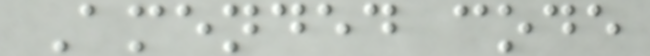Amended code
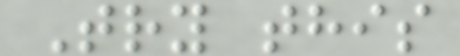Try this
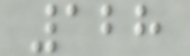128
